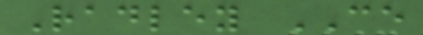Radley CE
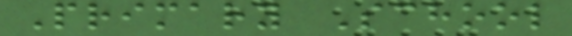Primary School
